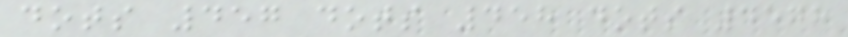dots 457 dots 458 dots 4578
